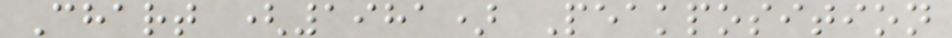Chart (1981) Peakposition
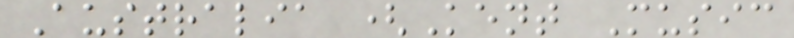Australia (Kent Music
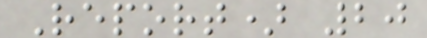Report) 20
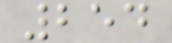254
